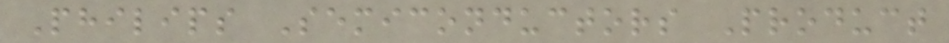Philips Semiconductors Product
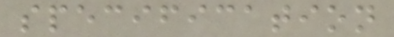specification
